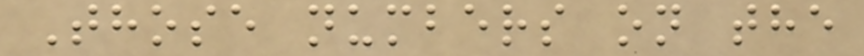Those numbers on the
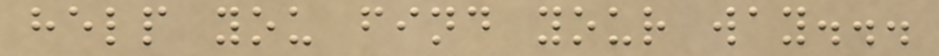help you find your way...
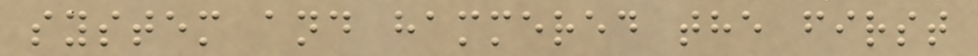system and hammered the first
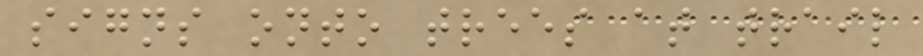signs onto trees at trail
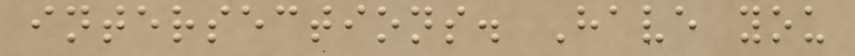intersections. Have you
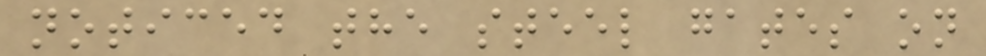noticed the steel gates on
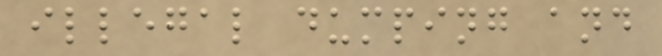illegal dumping and
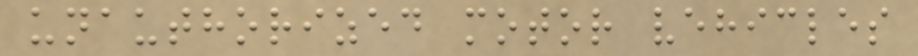unauthorized motor vehicles
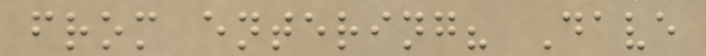from entering? Dave
